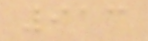913
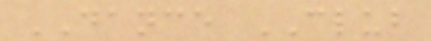DANCE CLUB
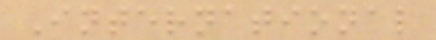International
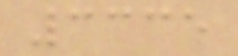3335
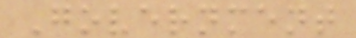Government
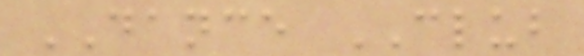DANCE CLUB
